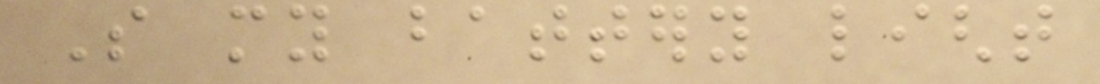So my battery light
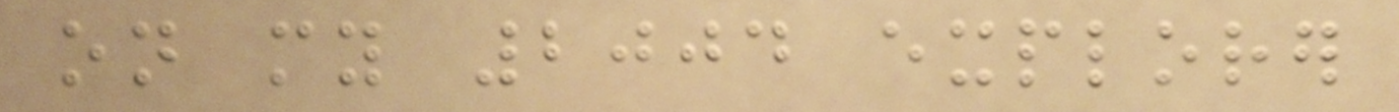on my 2004 explorer
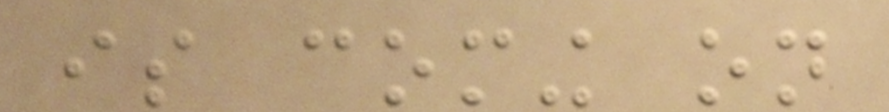is coming on
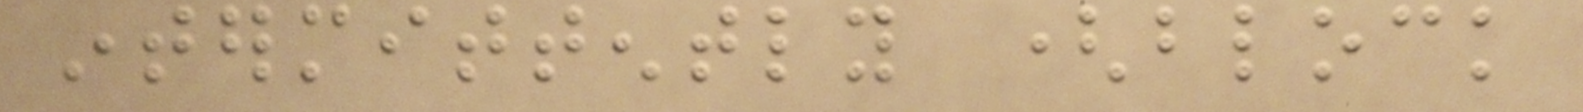intermittently (block
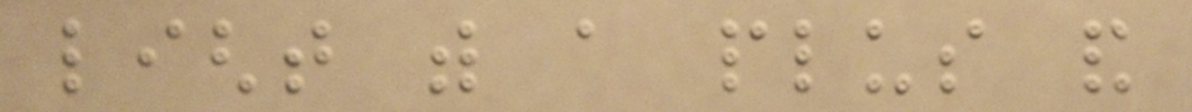light with a plus and
